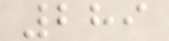289
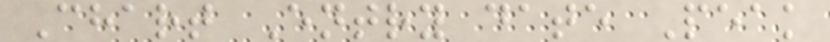Chart Entry date Peak
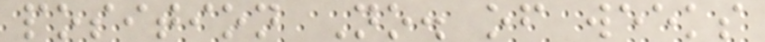position No. of weeks
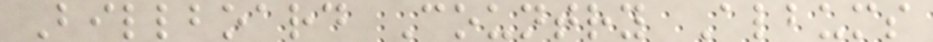Billboard Country Albums
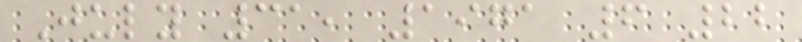July 31, 1971 6 22
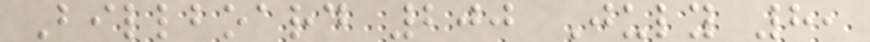Billboard 200 July 8,
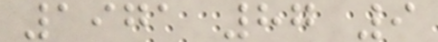1971 87 9
